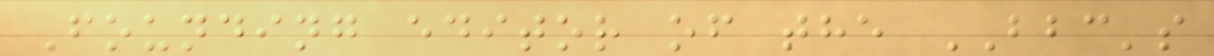Founding editor of the BBC's
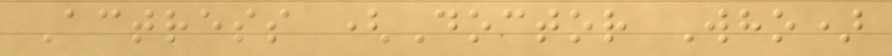Actress (Doctor Who)
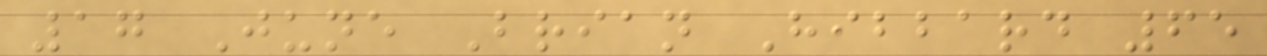17 June Brian Hibbard 65
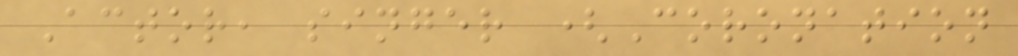Actor, singer (Coronation
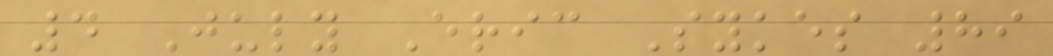4 July Eric Sykes 89
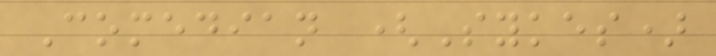Comedian (Sykes)
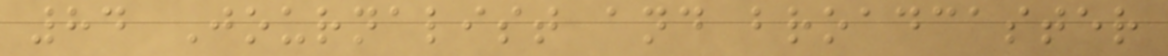84 Journalist and broadcaster
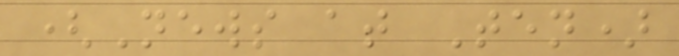(News at Ten)
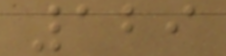129
